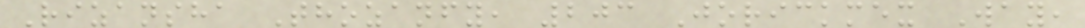Rizansha Thozanfy, 203 Jorickmex Way,
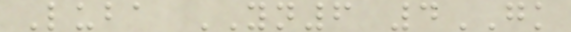Luba YN6 4GK
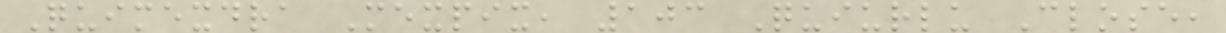Quimexdra Mexpix, 103 Quiurlu Close,
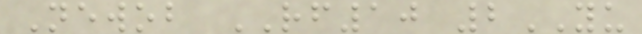Newob RF10 2YU
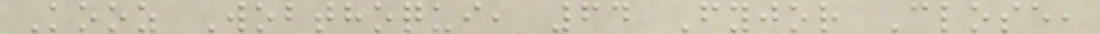Kooz Wobthoqui, 64 Fyjor Close,
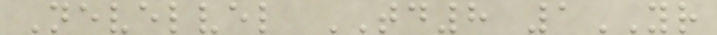Nevelvel TD8 1YR
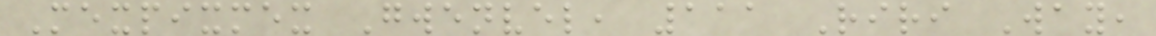Mexpixmex Gwenvel, 111 Riri Way,
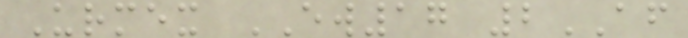Urmex EW17 2AF
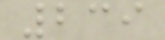239
